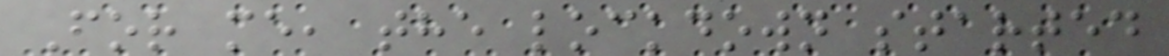For me, the lockdown started
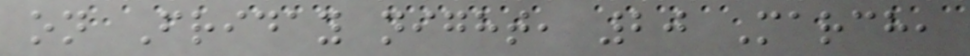on Friday night, 20 March,
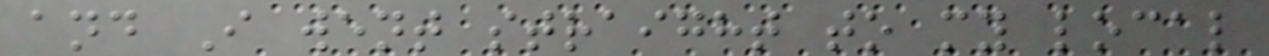and I went straight to my local
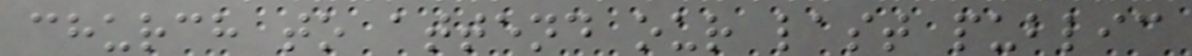church to attend our last public
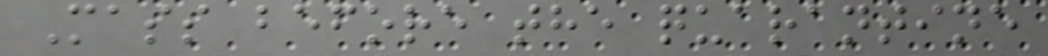Mass before the quarantine
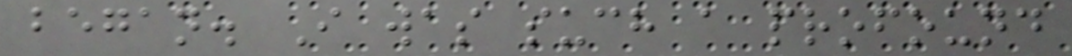began. I was such a profound
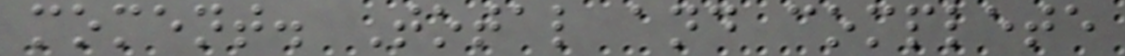moment. Total and complete
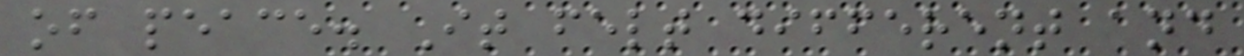of peace. It felt different and
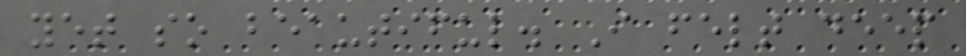yet so beautiful. I felt deep
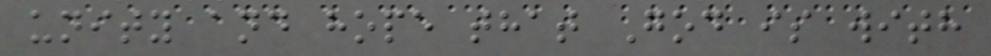unity and hope that God is with
